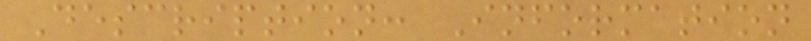Description: Information
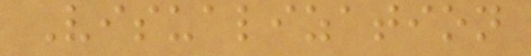Visualization
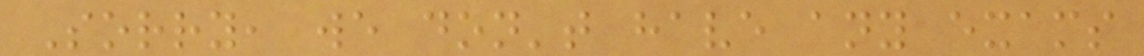Sorry, we don't have any exams
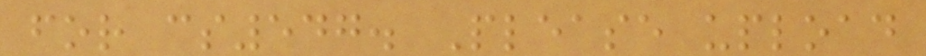for cs547. Please upload
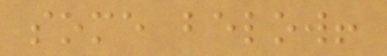some below!
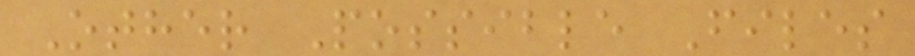Other Possible Files
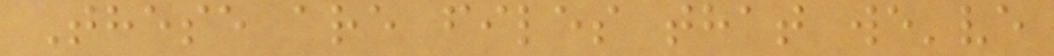These are files that we've
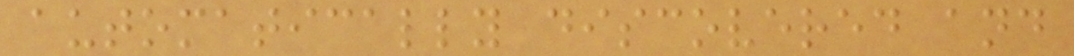automatically discovered and
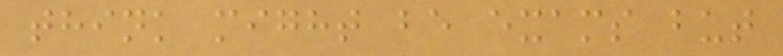think might be exams but
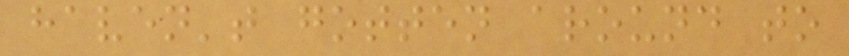haven't gotten around to
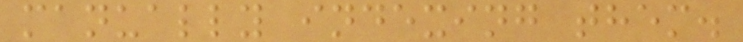manually indexing them.
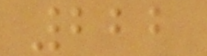222
